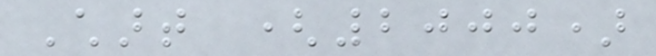Chart (2000)
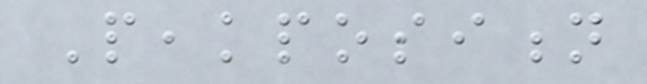Peakposition
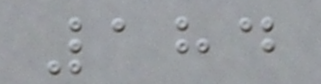184
